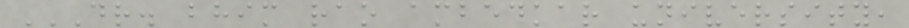DR. BHIM RAO AMBEDKAR UNIVERSITY,
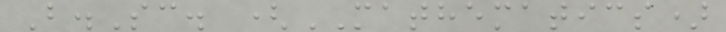B.Sc. (MATHEMATICS)
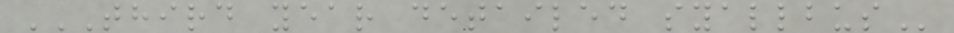THIRD YEAR DETAILED SYALLBUS
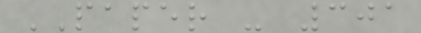PAPER - 301
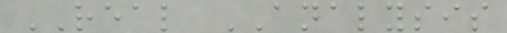REAL ANALYSIS
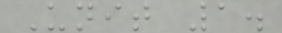Unit 1.
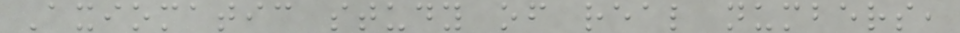Axiomatic study of real numbers,
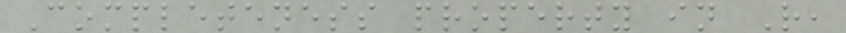Completeness property in R,
